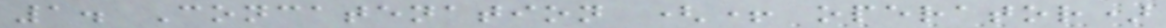1. Concatenation (+ operator)
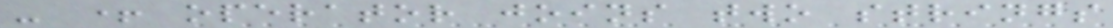- + operator joins two strings
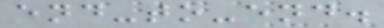end-to-end.
